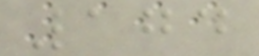174
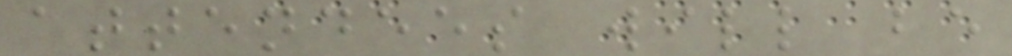attendees will be
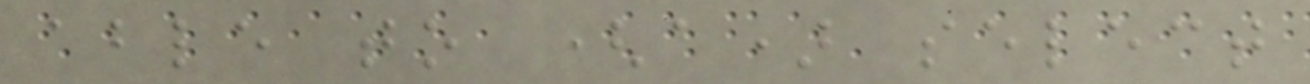able to (a) select
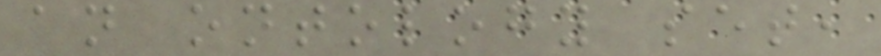an ontology set,
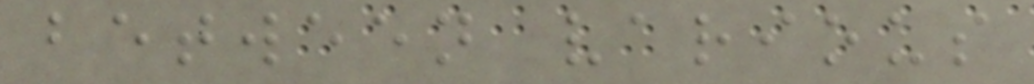between various
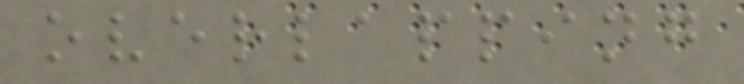overlapping
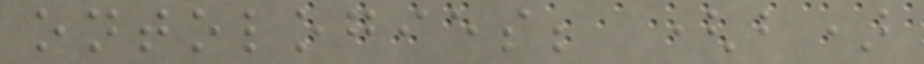ontologies; (b)
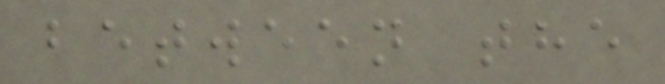between the
